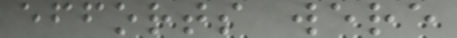efforts were
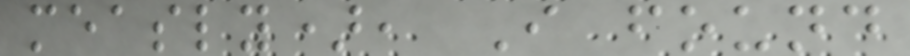measly), I found
